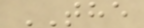THE
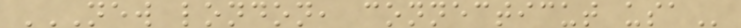NEW LONDON, CONNECTICUT USA
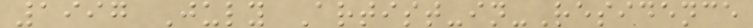1997 July Artist-in-Residence
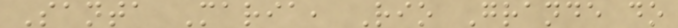Santa Maria, Rio Grande do
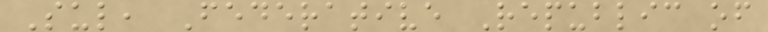Sul, Federative Republic of
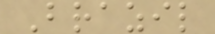Brazil
